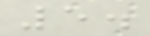5.
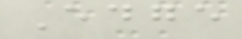Edge
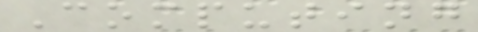Computing
